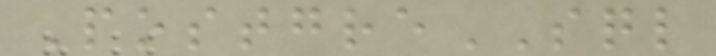PostgreSQL
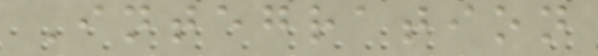Integration
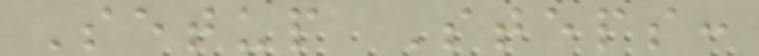Setup Steps:
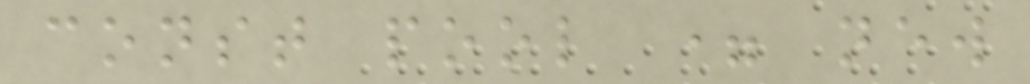const pool = new
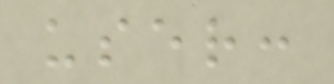user:
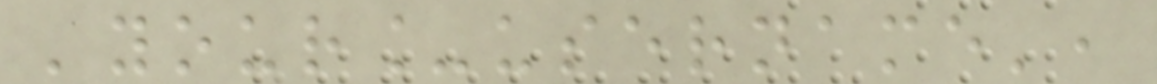'your_username',
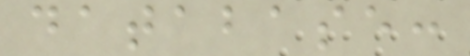database:
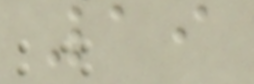19
